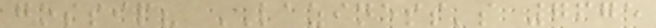gossip? LAZINESS's 7675
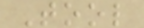Tool
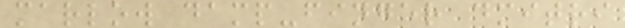marlow damp-finger dmitri
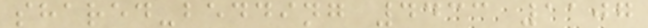shared-bedding 4433 1107
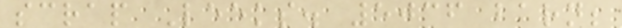scrap Leeks. 5036 barn;
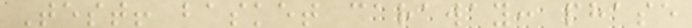Test! basket caraway: phase
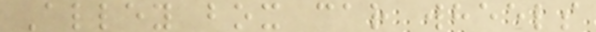Alley box car wheels
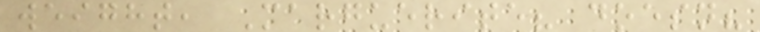weight, Marguerite? doesn?
